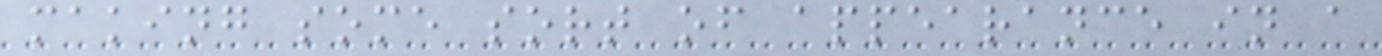making some sort of appearance in a
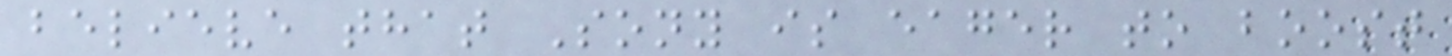believe that Sony is eager to boost
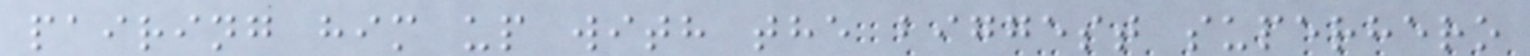pairing him up with the biggest superhero
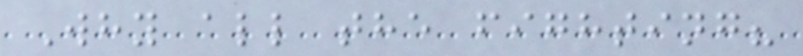Why all the fighting?
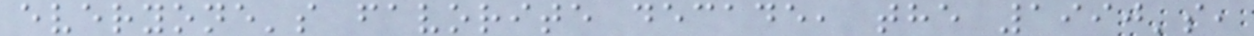everyone's favorite decade, the 1990's,
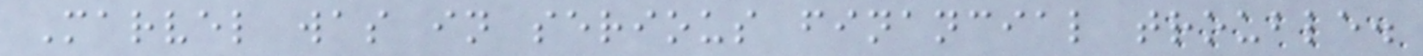Marvel was in serious financial trouble.
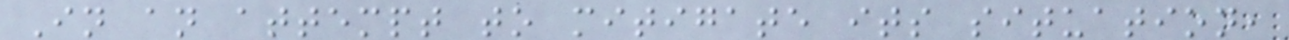In an attempt to mitigate its situation,
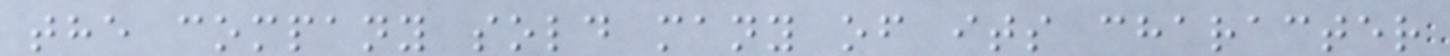the company sold many of its character
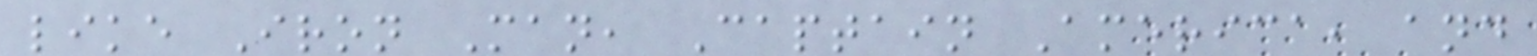like Iron Man, Captain America, and
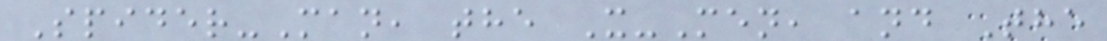Spider-Man, the X-Men, and The
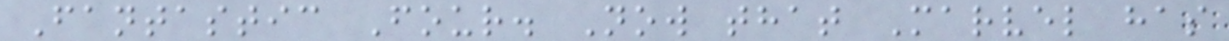Fantastic Four. Now that Marvel has
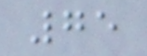75
